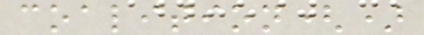coalition()
